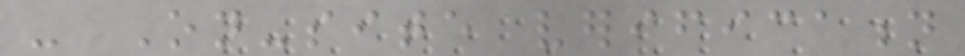- On-site verification
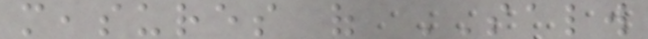measures of SALW
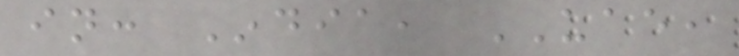in: India, UAE,
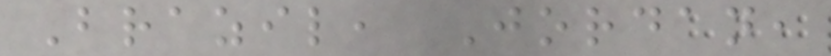Brazil, Jordan,
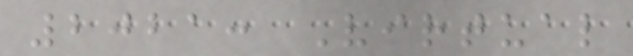2021: Virtual
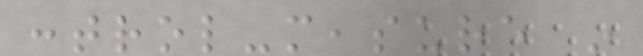control-measure in
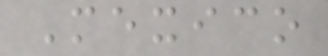Mexico
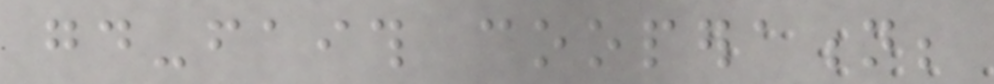good-faith cooperation;
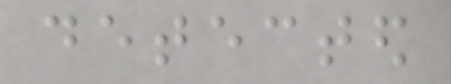detected
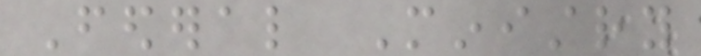Federal Ministry
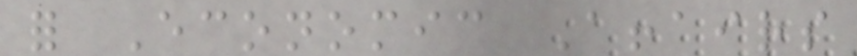for Economic Affairs
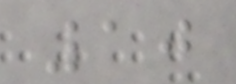10
